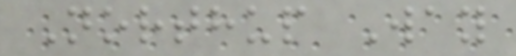Northup Way
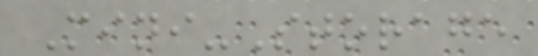Mini-Storage
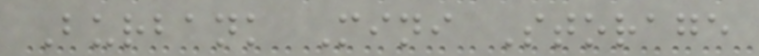Burbank Mini Storage
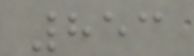853
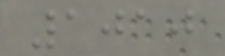1010
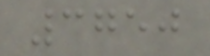3750
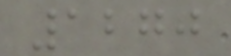1270
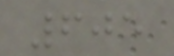605
